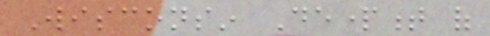Wisconsin Department of
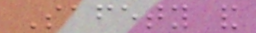Safety and
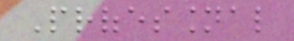Professional
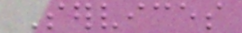Services
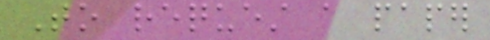To request a paper
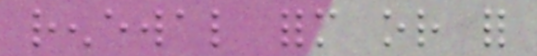renewal form or for
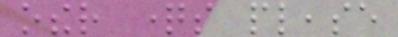other questions please
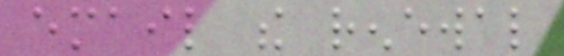email the renewal
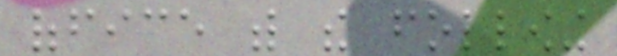office with the following
